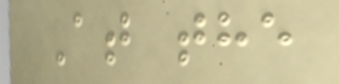At the
